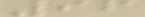96
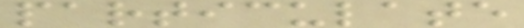particulate
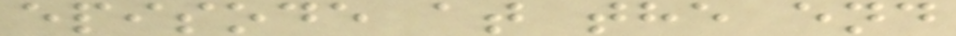episode at the end
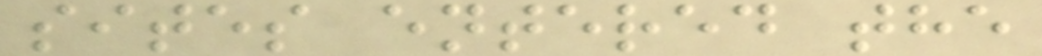sites entered the
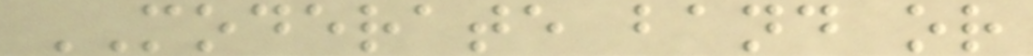MODERATE band or
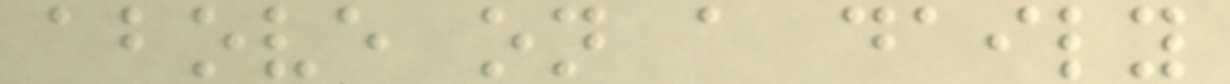above on a daily
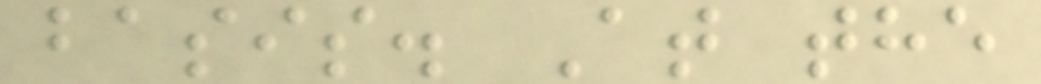basis. At the
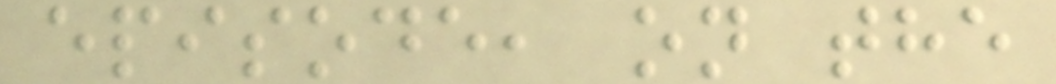episode, on the
